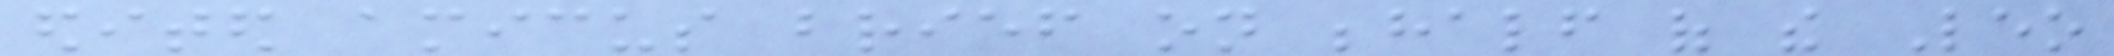edited amicus brief on behalf of the Leo
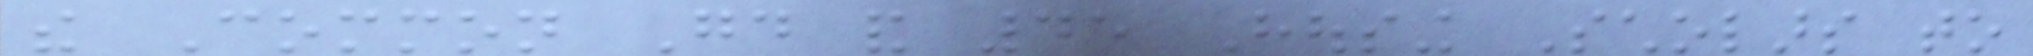the Common Good and 45 Housing Scholars to
